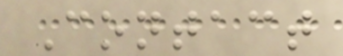Contact
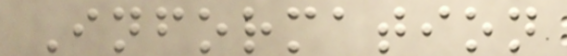Information
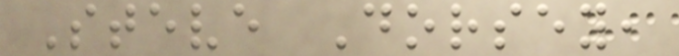Steve Dorsey,
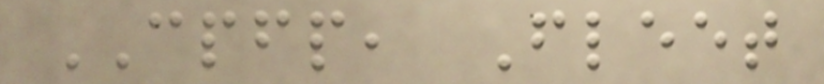CPFP, Fleet
